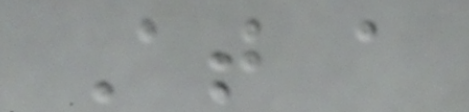At a
